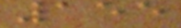155
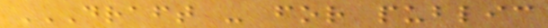DRAFT - FOR PUBLIC
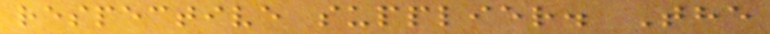respective supplier. The
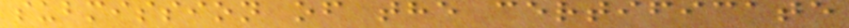submission of the certificate
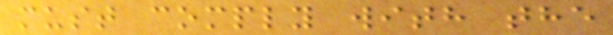must comply with the
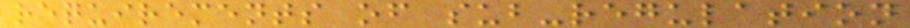requirements of sub-regulation
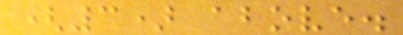(3) above.
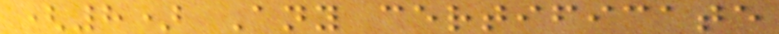(8) Any certificate
